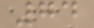74
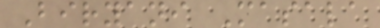Biryani Masala
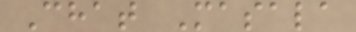Chat Masala
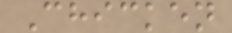Chicken
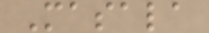Masala
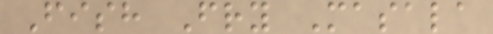Fish Fry Masala
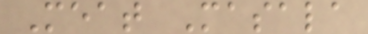Meat Masala
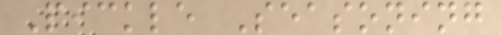Pickle Seasoning
